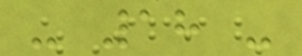- 18 -
